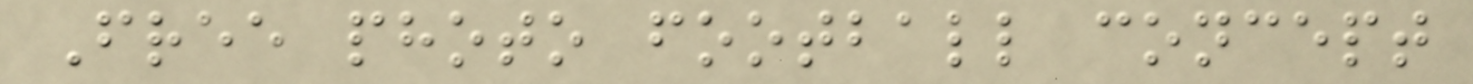Free photo football concept
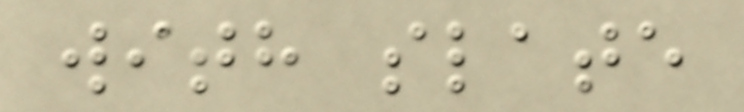with slate
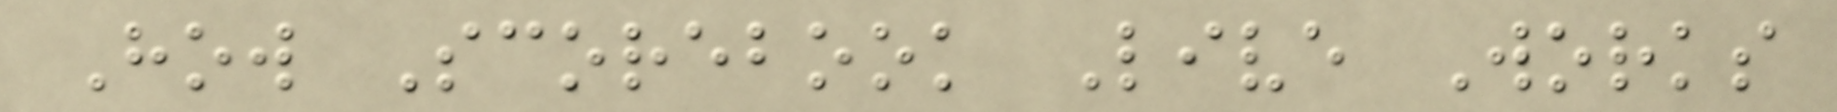How Scorebook Live Works
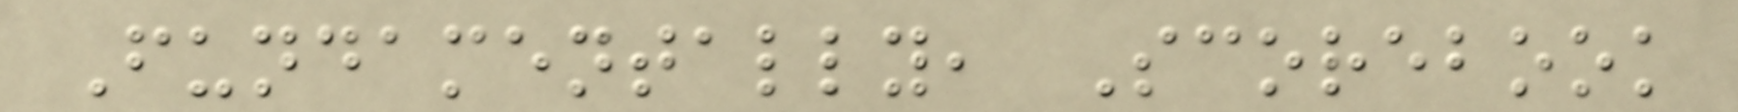Fundamentally, Scorebook
